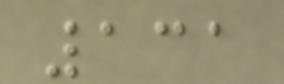131
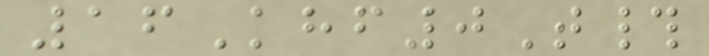16Khf0T#
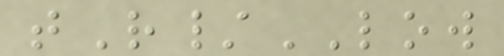tR/LOW
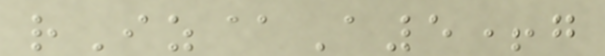rIz@A5+g
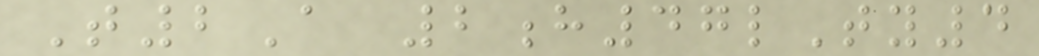T2A 2h47lTy4
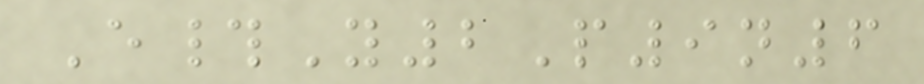E#Y2P9n6
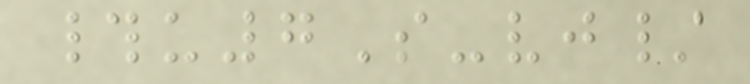#u7S-vj/
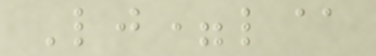Lj=l@
